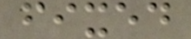fixed
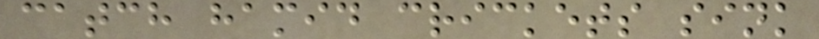catch hamid crickets sink
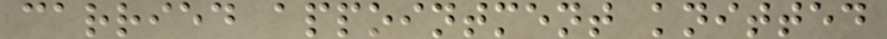carried appointment knitted
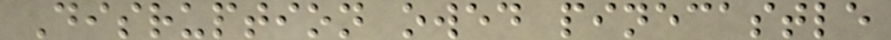Disruption owed pinecastle
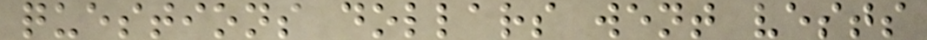questions dollars went vests
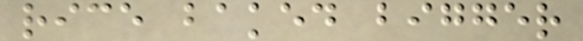rice baked bigger
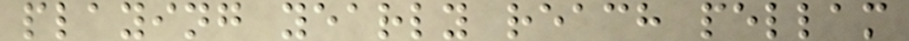playing yearly reach pellam
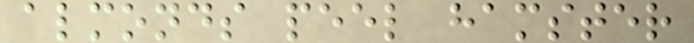almonds peel hamster
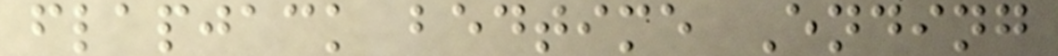flapjack bedtime Ending
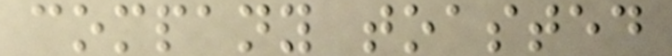company toasted
